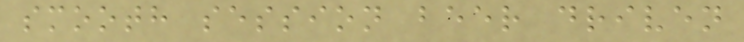smooth session beer driven
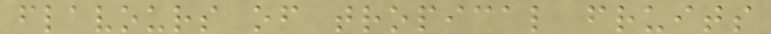flavours of tropical fruits
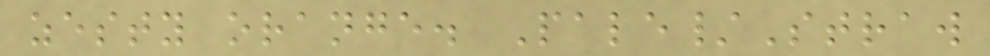zesty orange. Pale/Straw
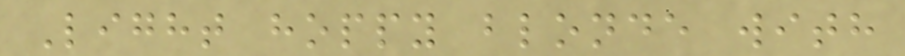Light hoppy blonde with
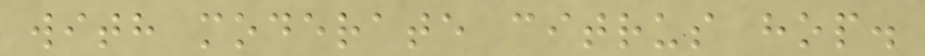with moderate citrus hop.
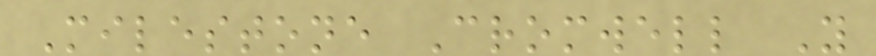Milestone Cromwell Y
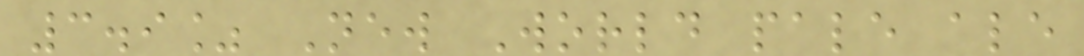3.9% New World pale ale
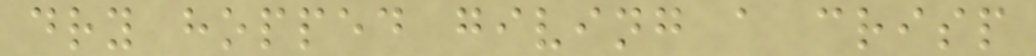dry hopped giving a crisp
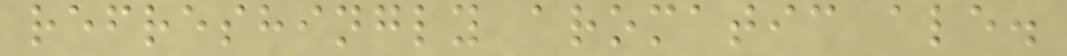refreshingly aromatic ale.
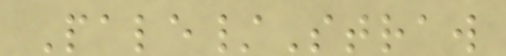Pale/Straw
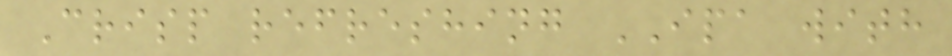Crisp refreshing IPA with
